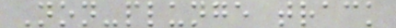Non-plunge track
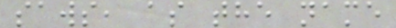saws, as the name
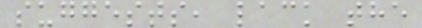suggests, lack the
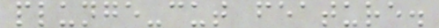plunge-cut feature.
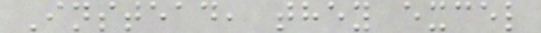Instead, they excel
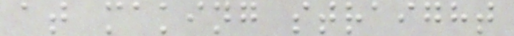at making straight
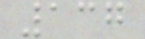137
